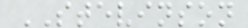STEVINSON
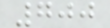700
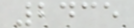2435
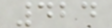424
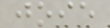joie
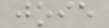joie
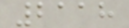2118
